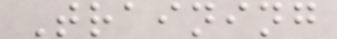Training
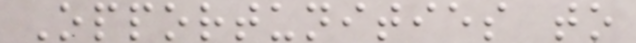Opportunities to
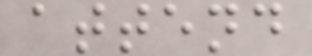attend
